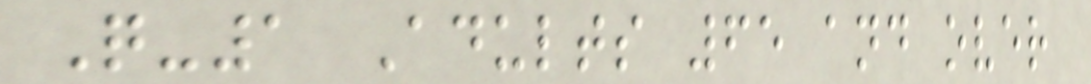Q-1 Adults 65 and over
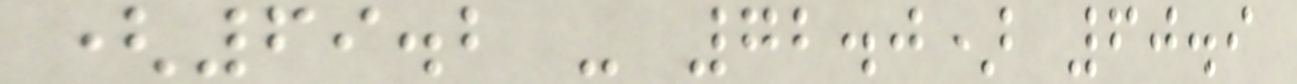(69.2 - 72.0) 60.9
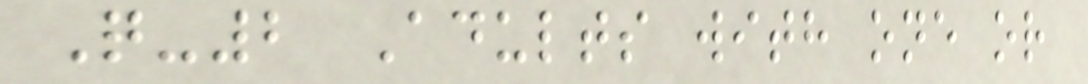Q-2 Adults with one or
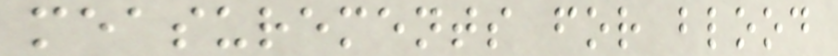measurements for blood
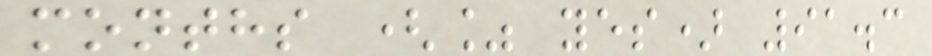months (% yes) 91.3
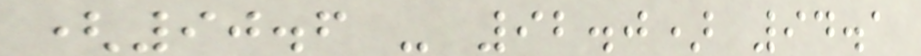(90.6 - 92.0) 94.1
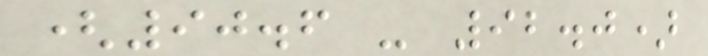(90.6 - 92.0)
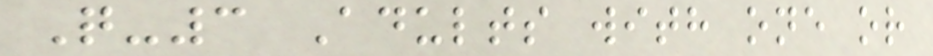Q-3 Adults with one or
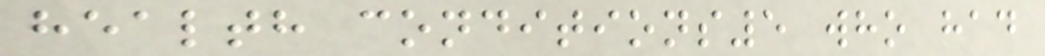health conditions5 who had
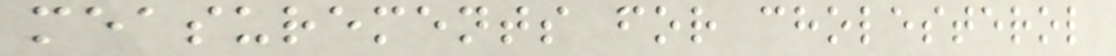measurements for cholesterol
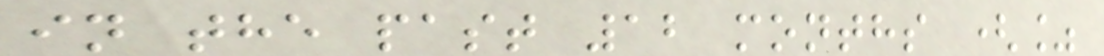in the past 12 months (%
